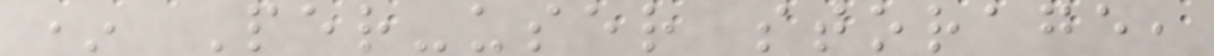* Per-user storage,
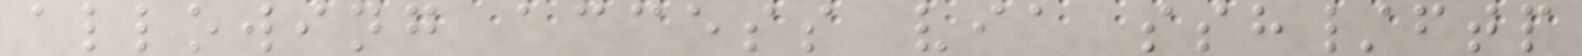allowing access via ssh/ftp
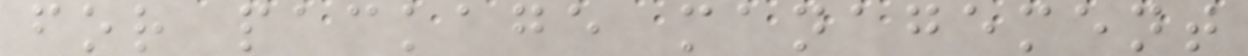for package management
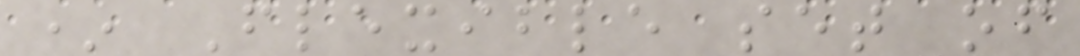* Flexible set of
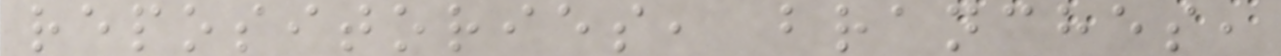repositories, branches,
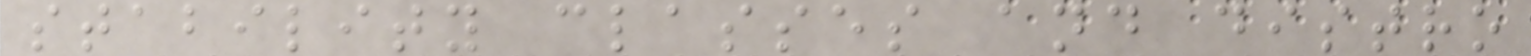stability classes and distro
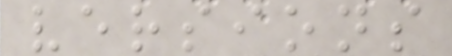versions
